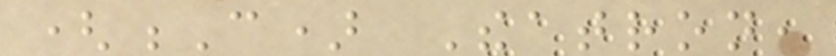(C) Theatron,
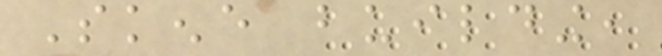Skene building,
